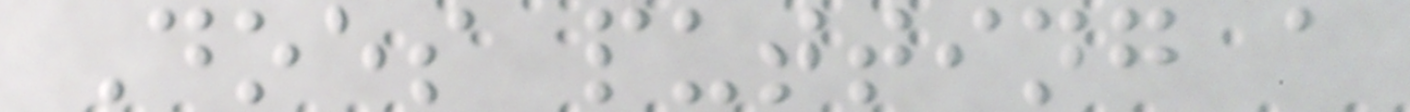Does putting a
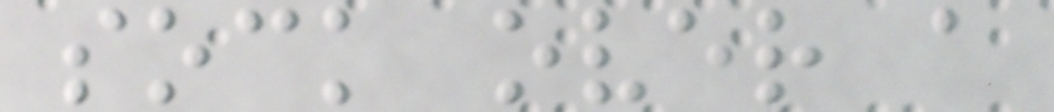sock over a
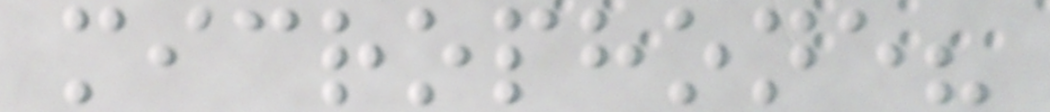microphone?
